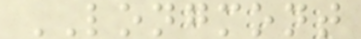LONGMONT
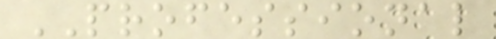PROFESSIONAL
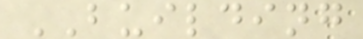BUILDING
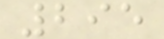295
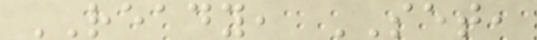READY, SET,
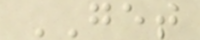GET
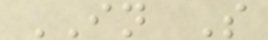IN S
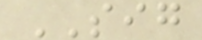SIG
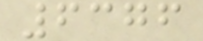6376
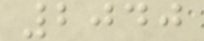2040
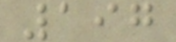197
